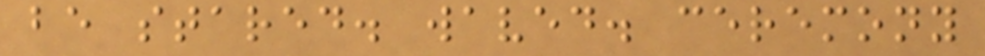be stared. waved. ceremony
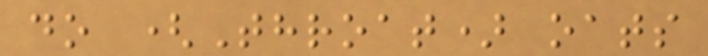do (Throat) oats
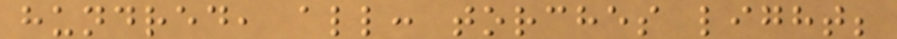hundred, all: torches light;
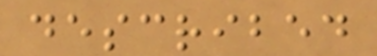described
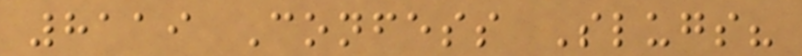8119 Confess Slugs?
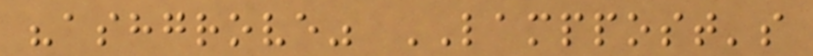"ashgrove" LAMPPOST's
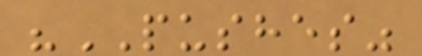"PUSHES"
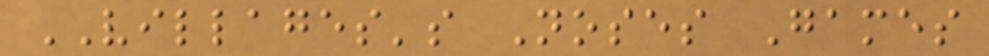VILLAGES's Noses Games
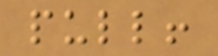pull!
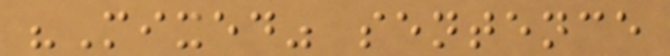"Mixed" sentence
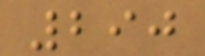290
